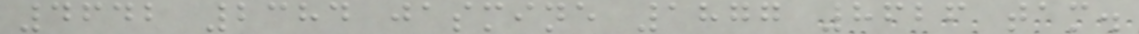4642 2384 jasmine 1877 8626 tam.
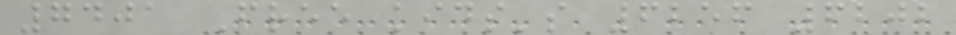7401 Free kids's 6256 6202
